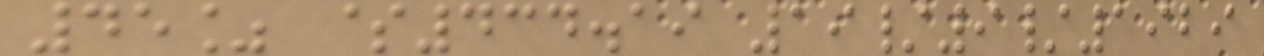45% $434.19 19/9/1929
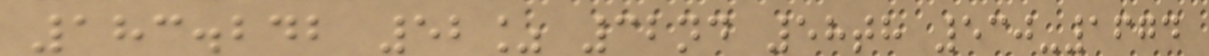183.242 52% 32nd 58th 530-1674
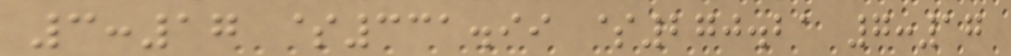3:17 $331.99 $270.21 7:17
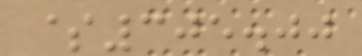$305.00
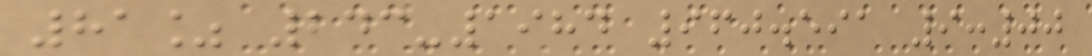81% 243-1984 960.591 9:00
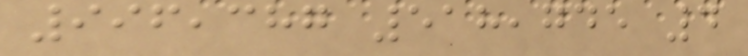996,387 518,745 4
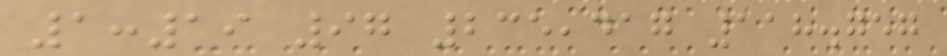1:19 97 235,417 118.757
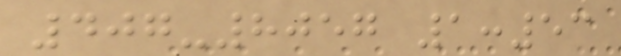407-8057 1:53
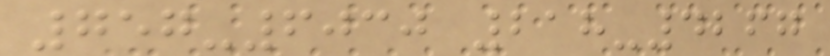757-6030 218-4267
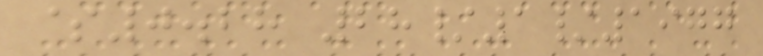$0.28 28/1/1977
